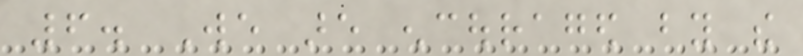6. We are encouraged by the
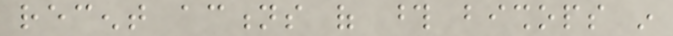recent actions of those bishops in
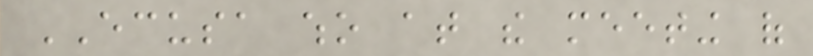ECUSA who at the meeting of
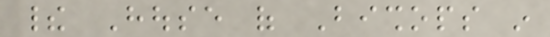their House of Bishops in
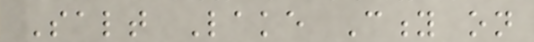Salt Lake City on
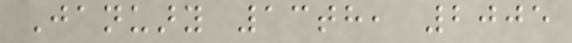January 13th, 2005
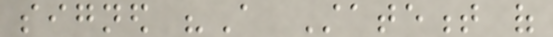signed "A Statement of
